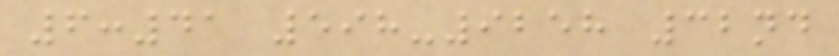6:41 598-9258 32nd
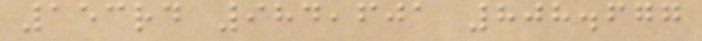153rd 984,601 808.677
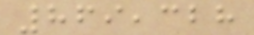869,328
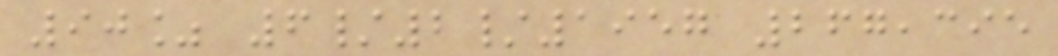90% 6/2/1957 267,395
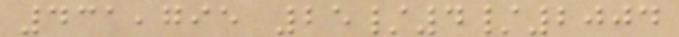431,795 25/4/2004
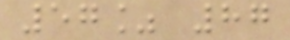57% 87
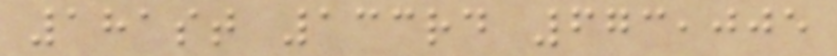181st 133rd 673,005
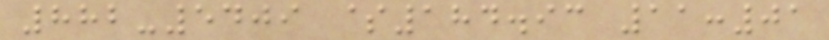882-5409 $184.93 11:01
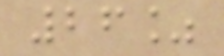26%
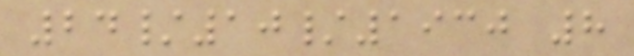24/10/1930 8
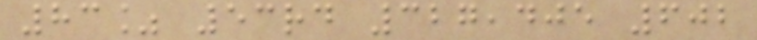83% 53rd 327,405 602
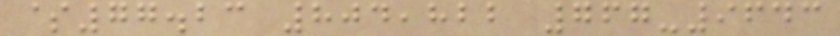$77.23 804,822 767-9643
